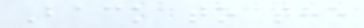Back to the
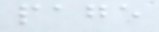page
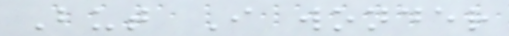But I wonder
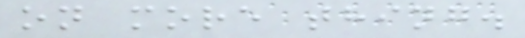on more thing.
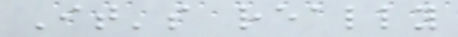It's really
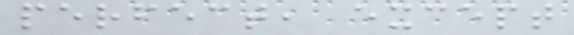perfect, except
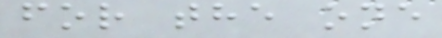for the one
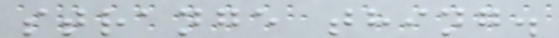strange thing.
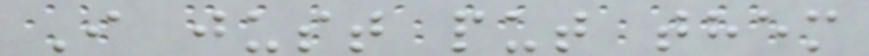I just put them
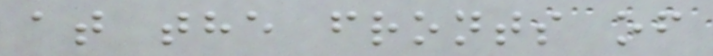at the fronts of
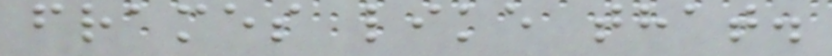frames like that.
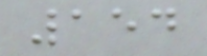154
